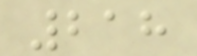218
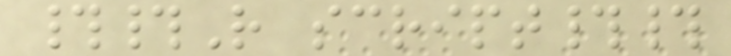##R script##
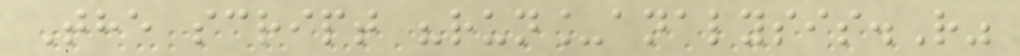The script "run_analysis.R"
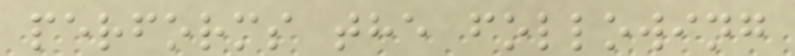performs the following
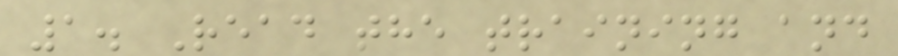1. Read the training and
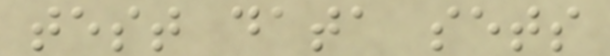test data sets
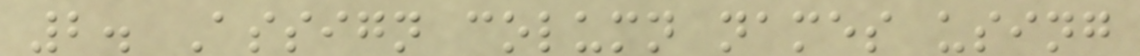2. Assign column names using
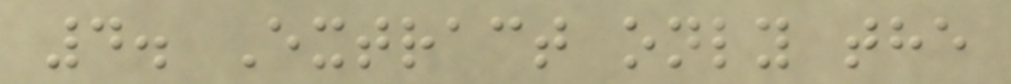4. Extract only the
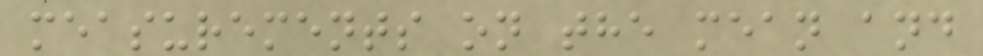measurements on the mean and
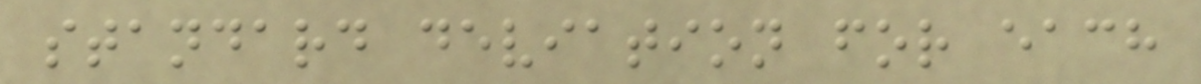standard deviation for each
